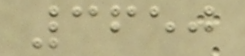3650
